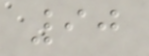90
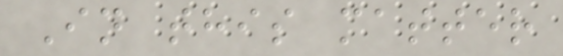In this matter
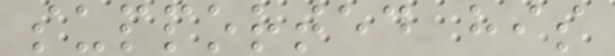supported his
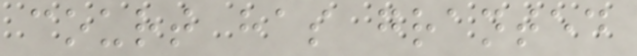court has granted
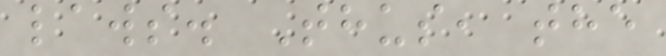laws. Thus, the
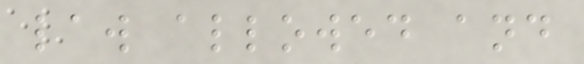law allowed and
